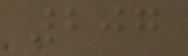207
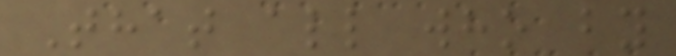That all who by
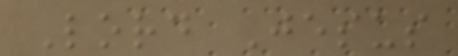Lord Jesus
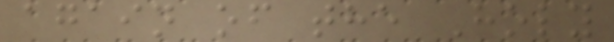again of the Holy
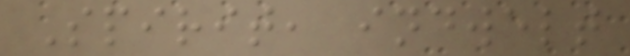Spirit, indwelt
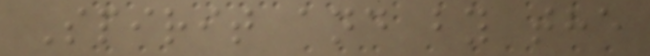Spirit and by the
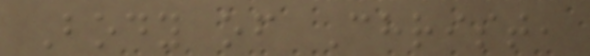Body of Christ,
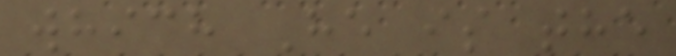which He is the
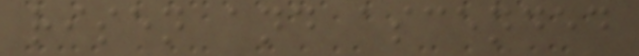risen and ascended
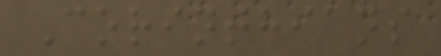Corinthians
